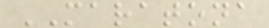MARATONA
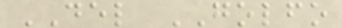DEL GOLFO
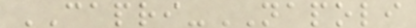CAPRI-NAPOLI
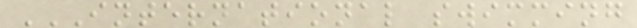INTERNATIONAL SWIMMING
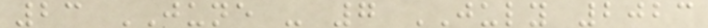23 JUNE - 7 JULY 2023
